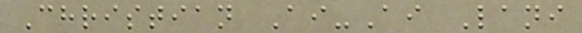Christian Ai-Ai Lani
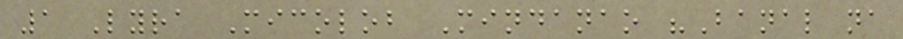1 Lyra Micolob Mindanao "Banal na
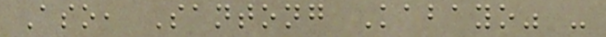Aso, Santong Kabayo" -
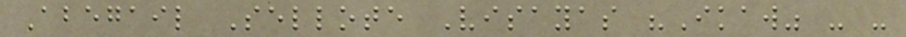Abegail Sellote Visayas "Ikaw" - -
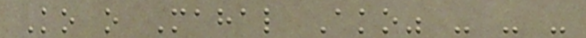Ko o Mahal Ako" - - -
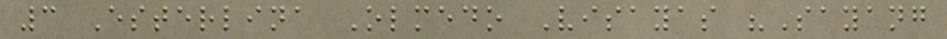3 Esterlina Olmedo Visayas "Sayang
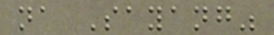na Sayang"
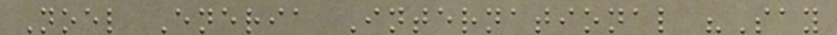Noel Eneria International "Say
